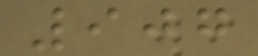907
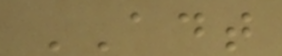ADT
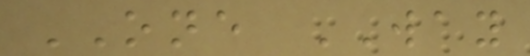ONE WAY
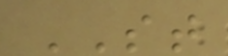ST
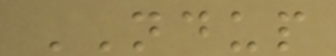NDUP
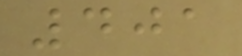401
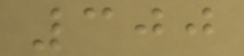300
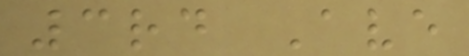3rd Ave
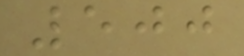500
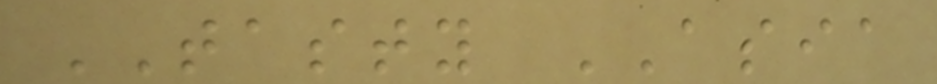TASTY ASIA
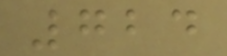724
